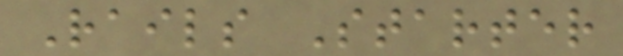Rails Starter
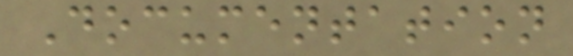Documentation
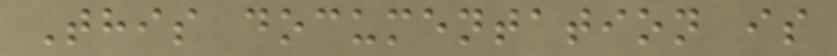This documentation is
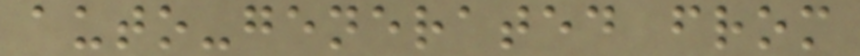auto-generated from
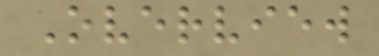Overview
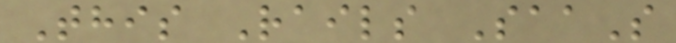This Rails SaaS
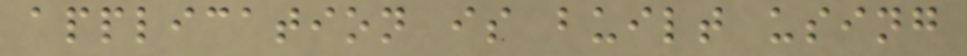application is built using
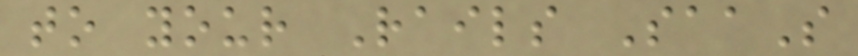to your Rails SaaS
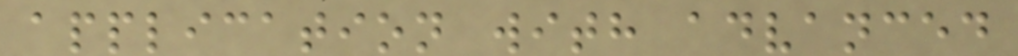application with advanced
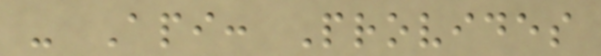- Api: Provides
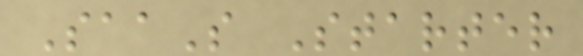SaaS Starter
